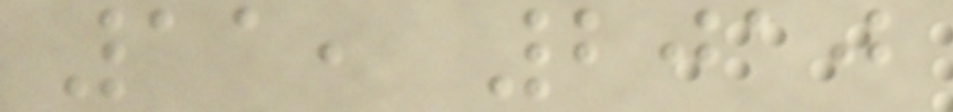11, 2010
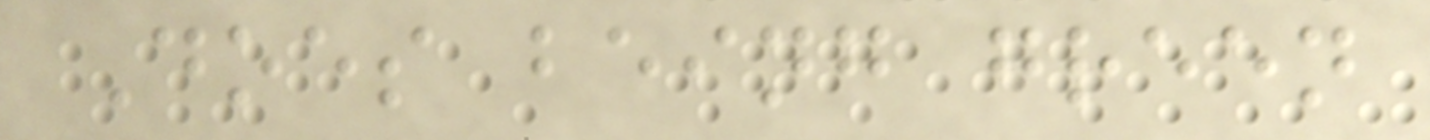Does being green
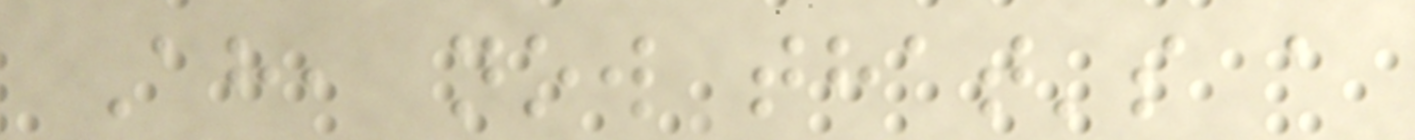Ah, now that's a
